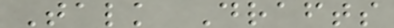Talk Drafts
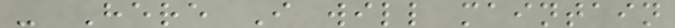- Here I will maintain
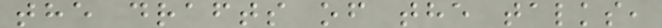the drafts of the talks,
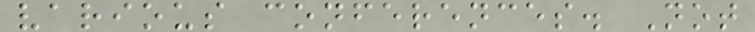various conferences. Not
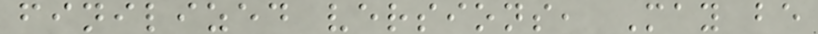finilized versions, May be
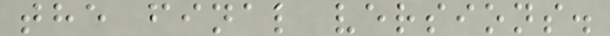the final versions.
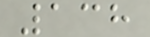138
